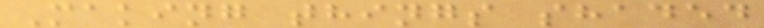Making things shaded
